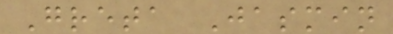Greta Jasmin
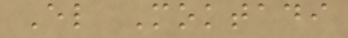El Moktadi
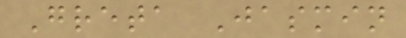Greta Jasmin
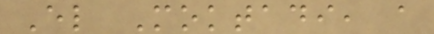El Moktadi, a
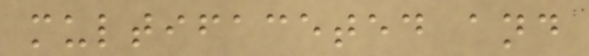multifaceted and
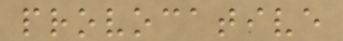provocative
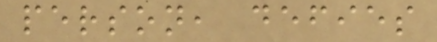person, defies
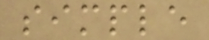simple
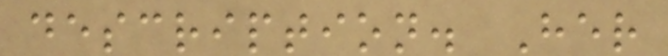description. Her
